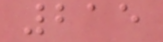215
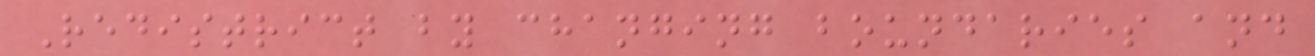Redistrict by changing boundaries and
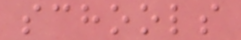schools
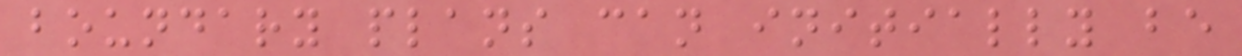boundary plans can initially be
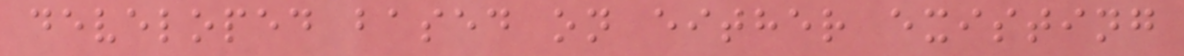developed based on either existing
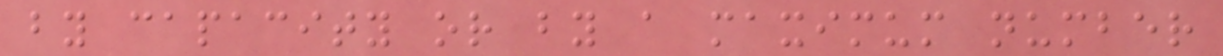by capacity or by a maximum number
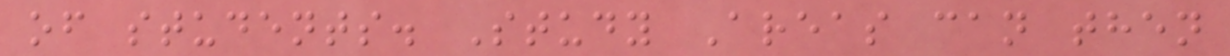of students. Study Areas can then
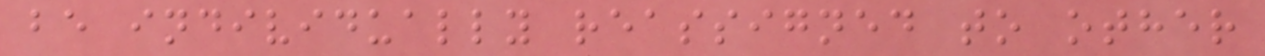be individually reassigned to other
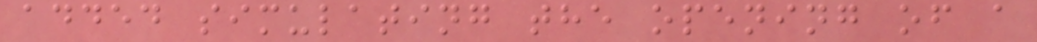added simulating the opening of a
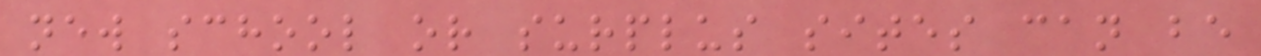new school or surplus sites can be
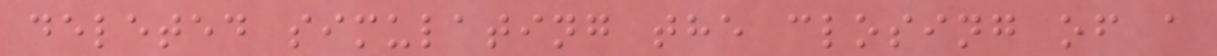deleted simulating the closing of a
